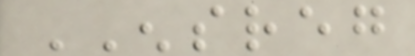ENSREG
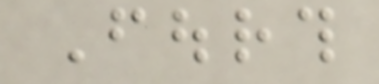Fourth
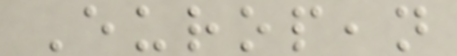European
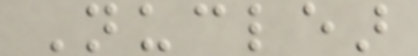Nuclear
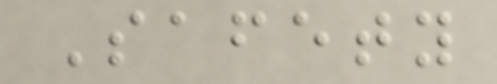Safety
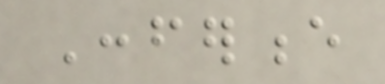Conference
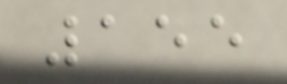155
